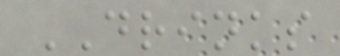DRINKS
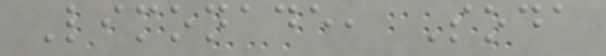Limonade, Soda
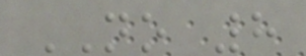NO 8
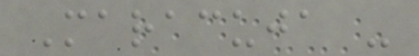Maracuja -
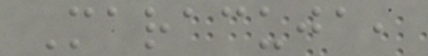Maracuja,
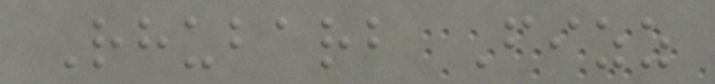Rhubarb Fizz
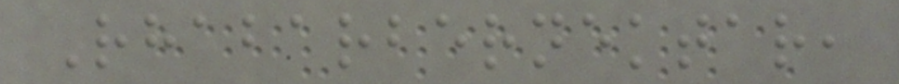Rhabarbernektar,
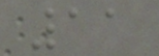11
